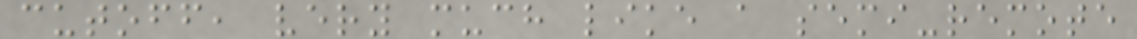cutoff, very much like a semi-remote
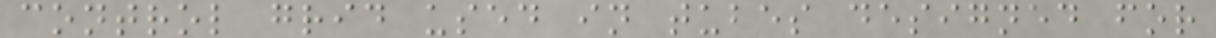control grid used in tubes designed for
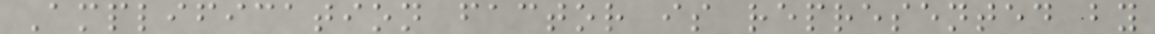Amplification factor is represented by
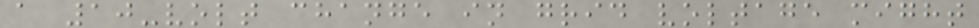a 10-volt change in grid voltage might
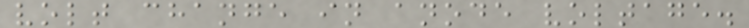volt change in anode voltage.
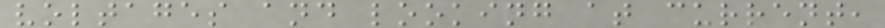voltages and looking at current,
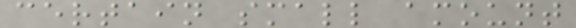certain small amount
